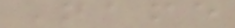Name
